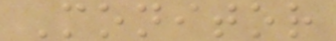Monitor
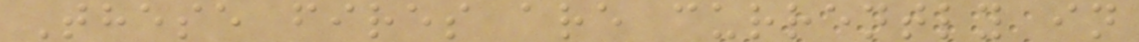These fires are currently in
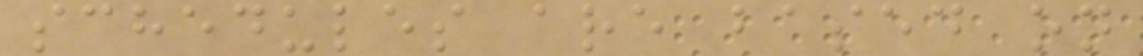schedules are based on
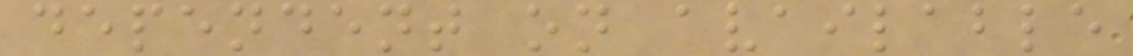dependent on available
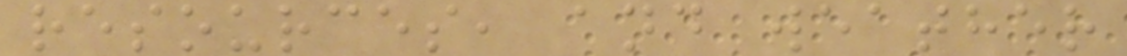resources, and weather
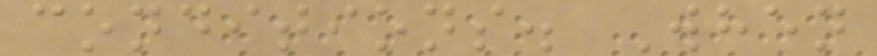conditions. When
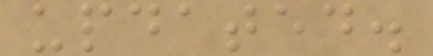updated.
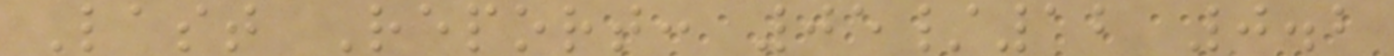Last Report: 05/12 0.2
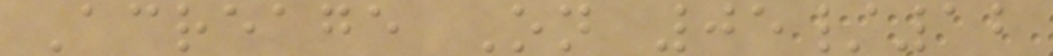Acreage On 05/12
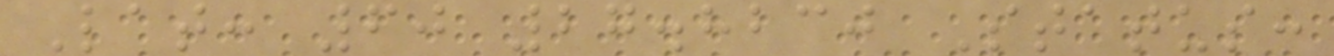Lat: 60 27.8230 Status:
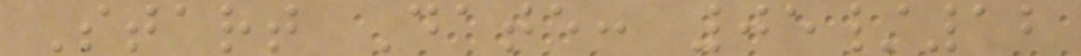Start Date: 05/12
